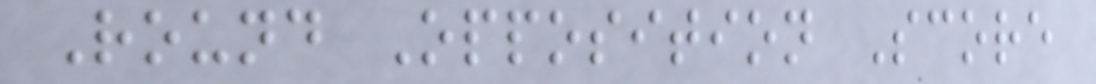Round Opposition Score
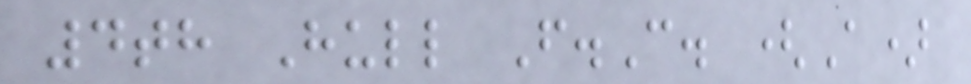4th Hull F.C. (A)
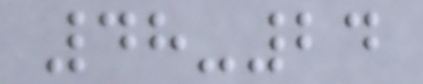48-24
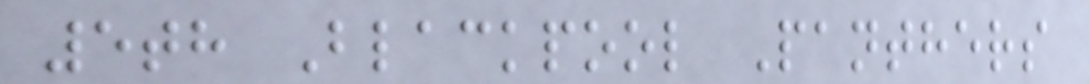5th Blackpool Panthers
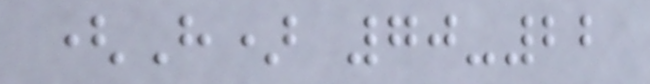(H) 70-22
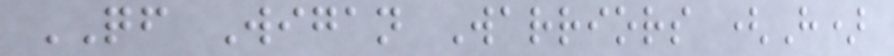QF Wigan Warriors (H)
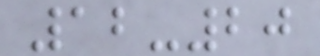12-20
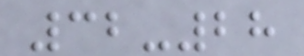32-28
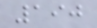190
